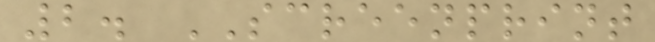2. SCREENPRINT
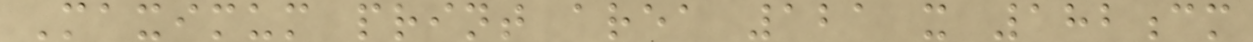Maximum print area 121 x 182cm
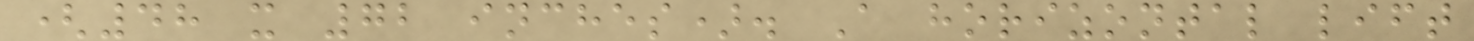(48 x 72 inches). A horizontal lift
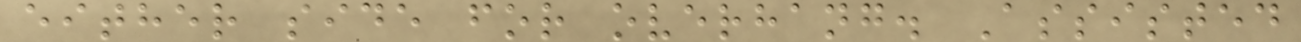either side for overhang. Assisted
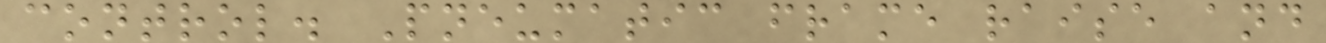control. Pneumatic frame raise and
